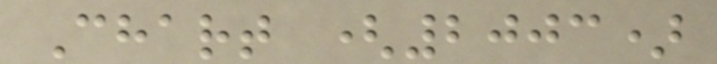Chart (2003)
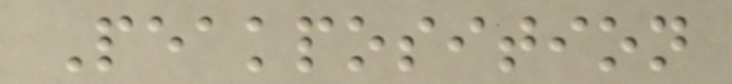Peakposition
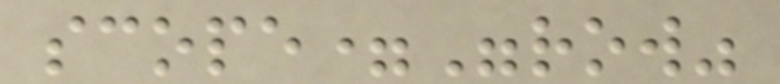scope="row"
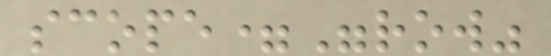scope="row"
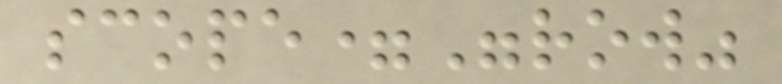scope="row"
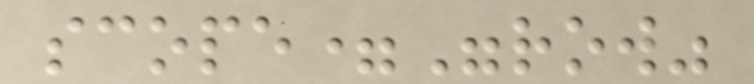scope="row"
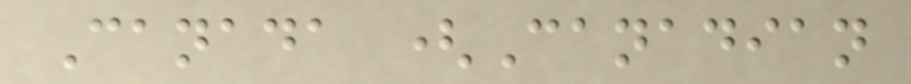Canada (Canadian
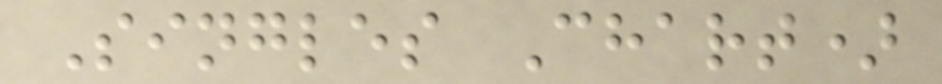Singles Chart)
